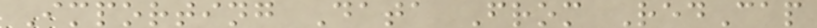Importing Data From RedCap
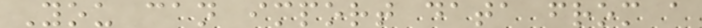You can import data from a
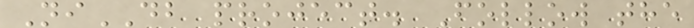NiDB project. Follow the
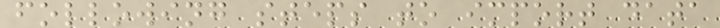following steps to import data
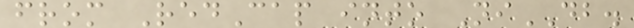from RedCap into NiDB.
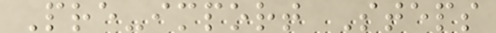Pre-import Steps
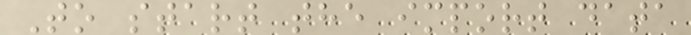To start the import data
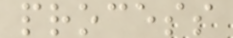process
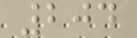204
